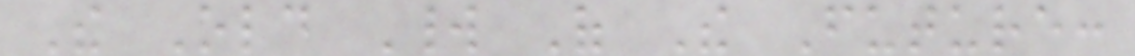The Old World Of The Future:
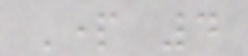Part 4
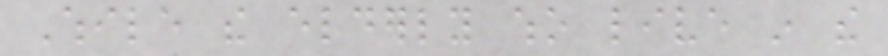While the elderly who live in the
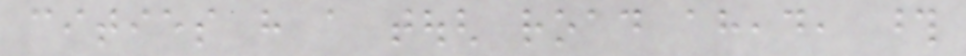cities have a tough road ahead, those
